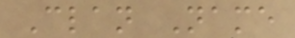Clan Name
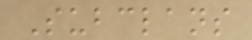Subclans
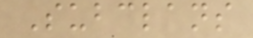Subclans
